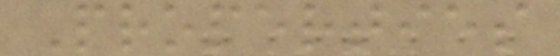Properties
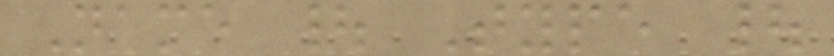Name | Type |
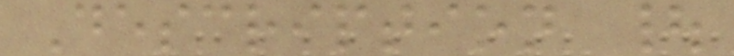Description |
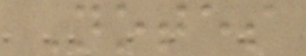Notes
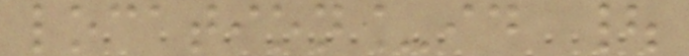location_id |
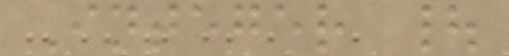Integer |
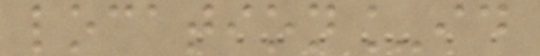location_id
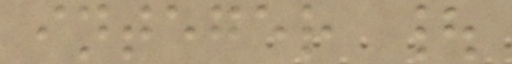integer |
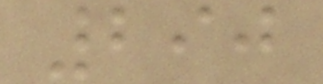290
